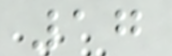17
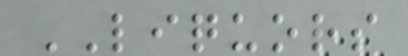LIQUORS
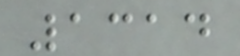1314
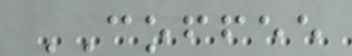COFFEE
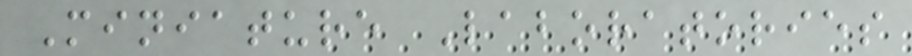Miniature Laboratories
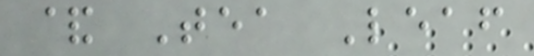& Tea Leaf
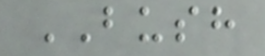BUSH
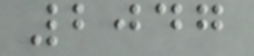2047
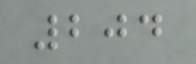204
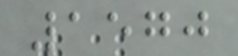1570
